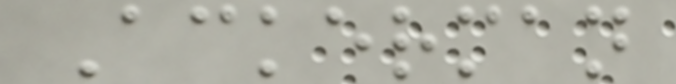Ackerman
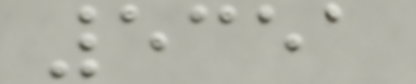5351
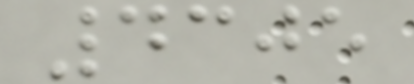4305
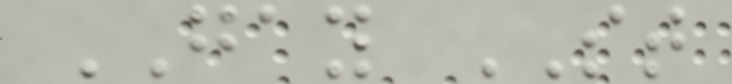GAY ST
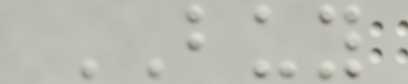BUY
